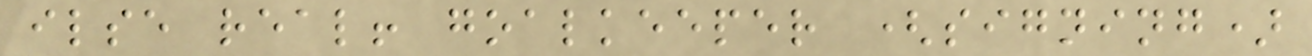ilse real! goalkeeper (signing)
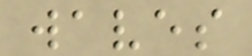waves
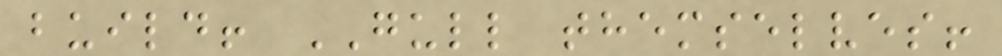build! GULL themselves!
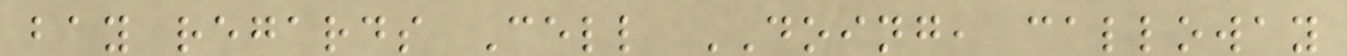bay regards Cell DOING, calloway
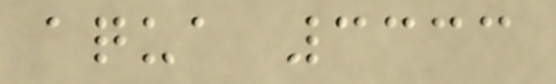aqua 3333
